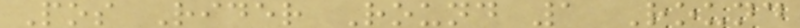Pos Rider Round 1 Round
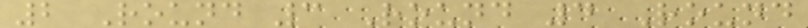2 Round 3 Round 4 Round
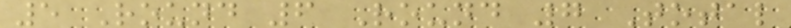5 Round 6 Round 7 Total
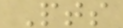Pts
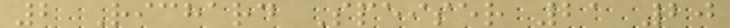2 Richard Speiser 21 20
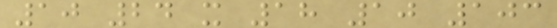10 24 x 18 10 103
